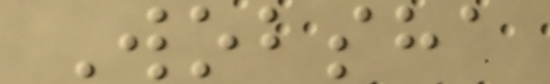Wobsha
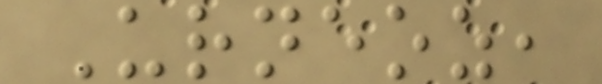Urneoz,
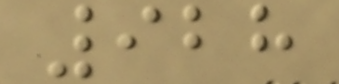928
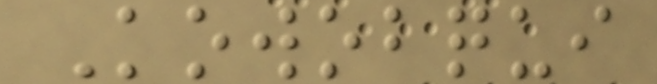Kowobqui
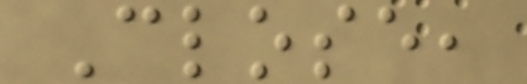Close,
